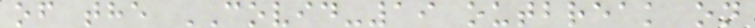of the COVID-19 outbreak on
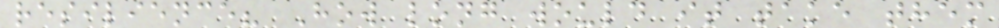resilience? How long would it take them
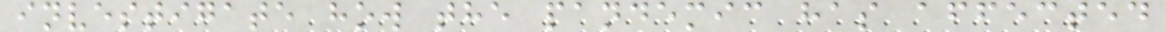investigate how the pandemic has affected
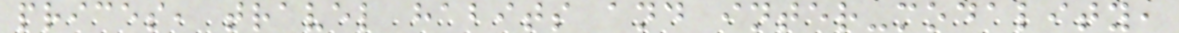prices, travel habits and inter-modality,
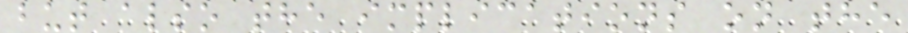but also the implications on the
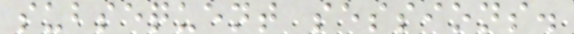subsequent sessions.
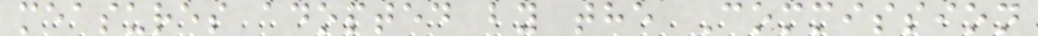measures adopted by the Commission
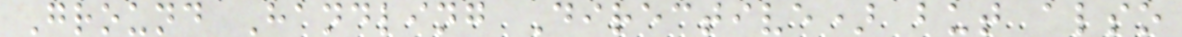Ground Handling Directive) but also
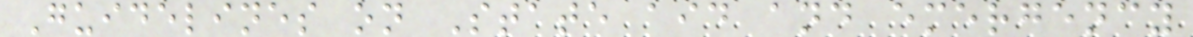Guidelines on State aid and emergency
